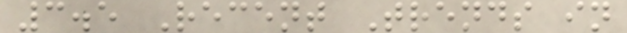3.5 Recent Trends in
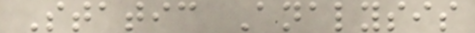Static Analysis
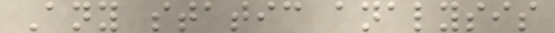Any static analysis
